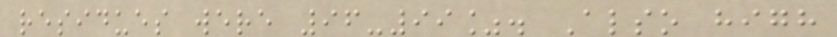residues were 96-99%. Also high
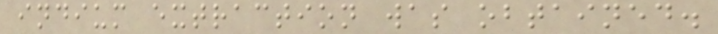indium extraction was obtained.
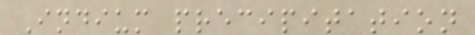Indium precipitation
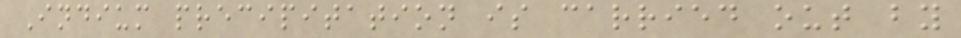Indium precipitation is carried out by
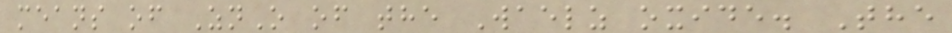means of ZnO of the Waelz oxide. The
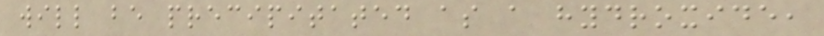will be precipitated as a hydroxide,
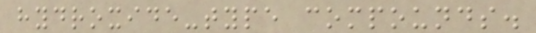hydroxide-type compounds.
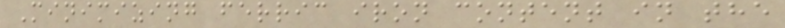Minimizing ferric iron content in the
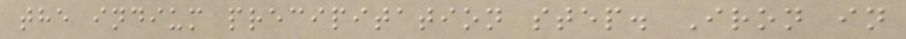the indium precipitation step. Iron in
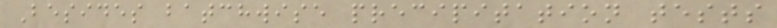Besides batchwise precipitation tests
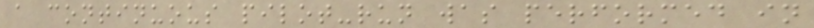a continuous pilot-run was performed in
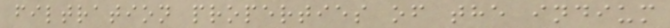filtration properties of the indium
